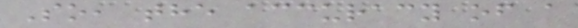So, the accuracy of a
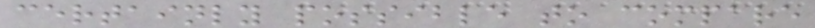certainly possible to compare
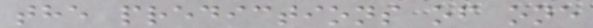the predictions of one
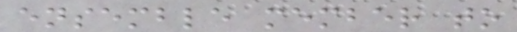ensemble member to
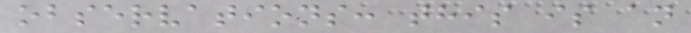observations: this is an
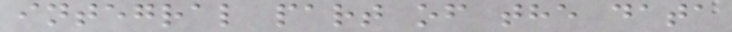integral part of the data
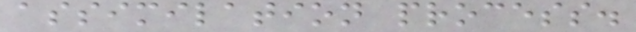assimilation process.
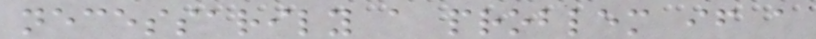necessarily a problem if a
